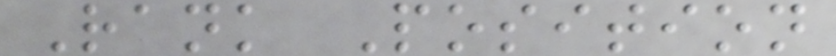Rank Position
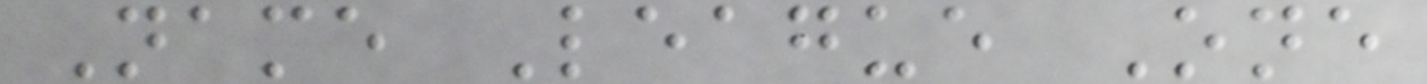Name League One
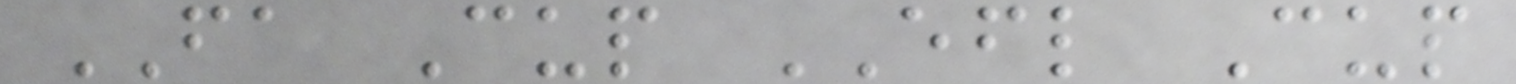FA Cup EFL Cup
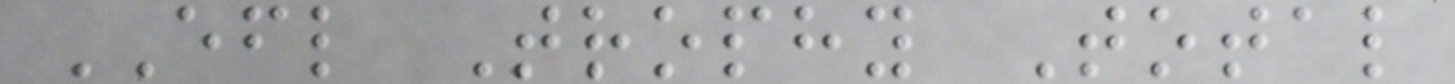EFL Trophy Total
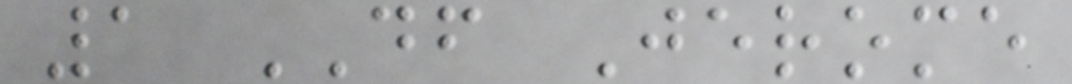1 DF Jerome
